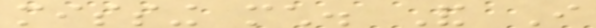missing much. And I
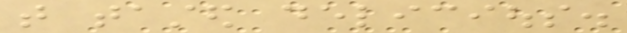that tasted delicious.
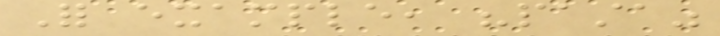For example, "pasta"
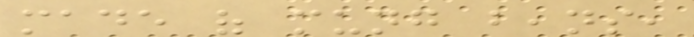made of mung beans,
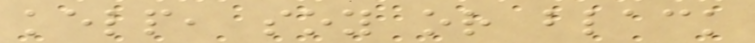kelp, soy or black
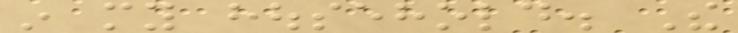in my household. The
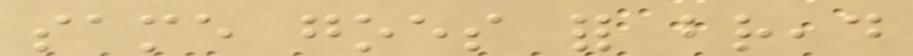same goes for bread
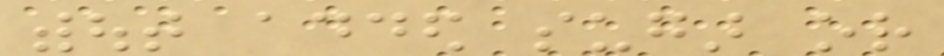without added sugar or
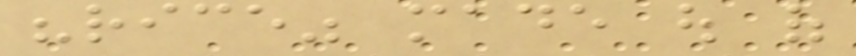"rice" made out of
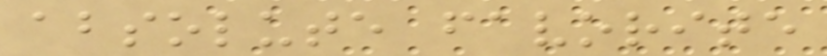absolute favorite
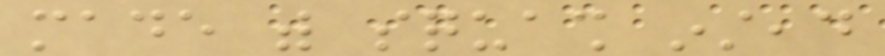made with squash instead
